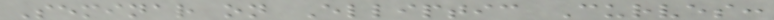Seminar on Elliptic Curves:
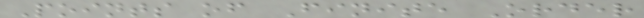Points of Finite Order
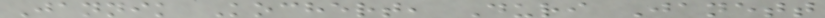Jannik Kochert, Duri Janett
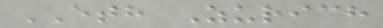ETH Zurich
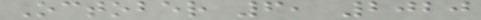October 6, 2020
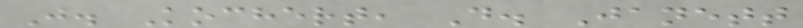J. Kochert, D. Janett
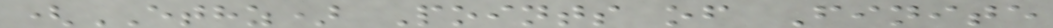(ETHZ) Points of Finite
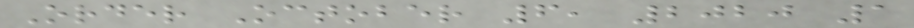Order October 6, 2020 1
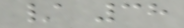/ 38
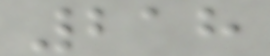218
